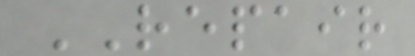REPAIR
